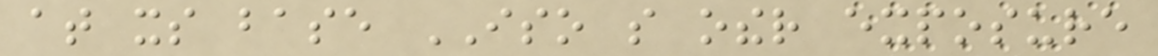at its base ISO so other exposure
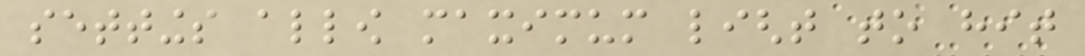settings allow maximum light to hit
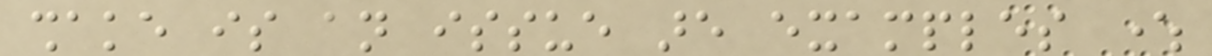shake is an issue are examples where
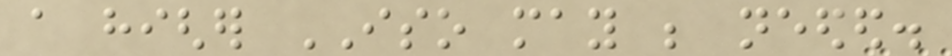a higher ISO may be needed.
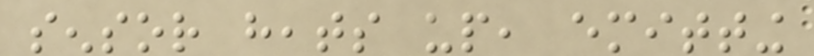sensor heats up, emitting
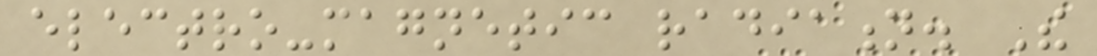electro-magnetic radiation. The
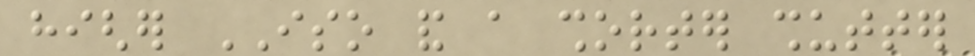higher ISO and a shorter shutter
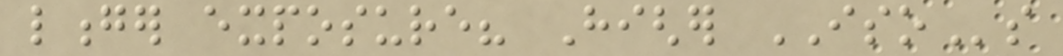longer exposure? Higher ISOs
